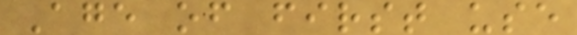Age of first use
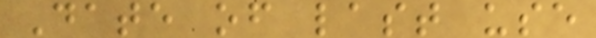Date of last use
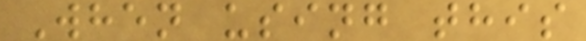When using this
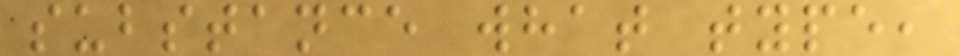substance what type,
